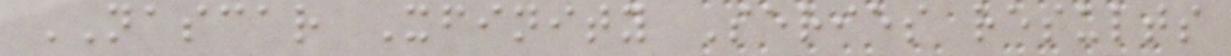NASCAR Xfinity Series results
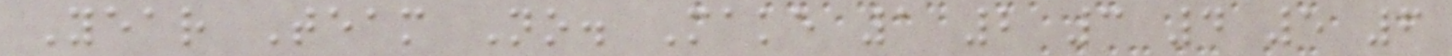Year Team No. Make 1 2 3 4 5 6
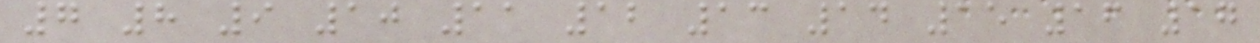7 8 9 10 11 12 13 14 15 16 17
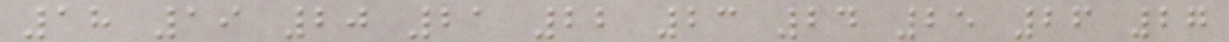18 19 20 21 22 23 24 25 26 27
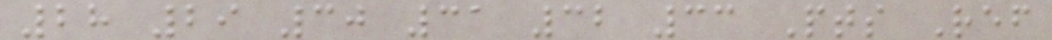28 29 30 31 32 33 Pts Ref
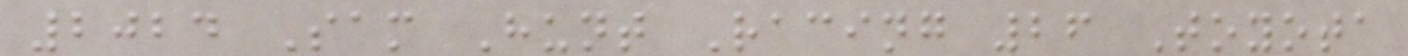2024 Sam Hunt Racing 26 Toyota
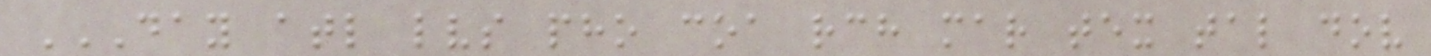DAY ATL LVS PHO COA RCH MAR TEX TAL DOV
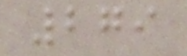279
